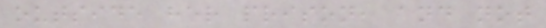outside her prison, and not
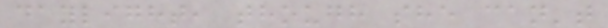daylight, though she can't
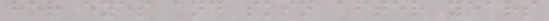her eyes and skin after years
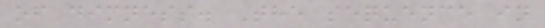of dimness. The sequence in
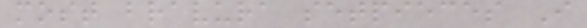most bravura setpieces I
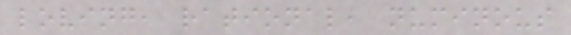loving, rational, numinous
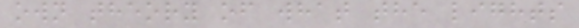own theory of what the lights
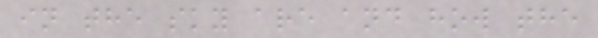in the sky are and how the
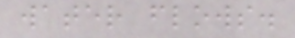water flows.
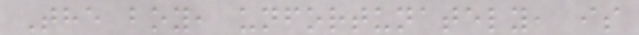The boy, unfortunately, is
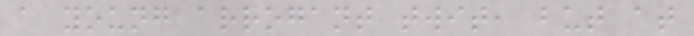a young arrogant twit, but at
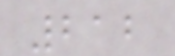212
